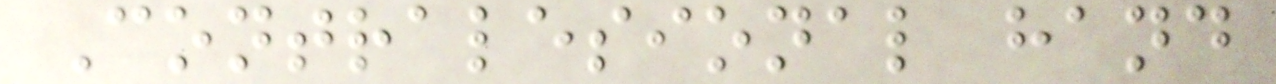Contralesional hand
